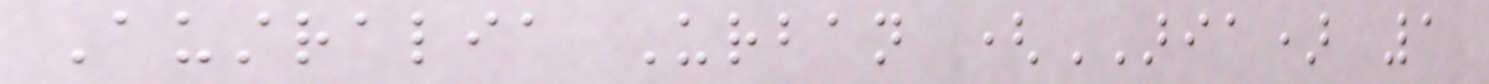Australia Urban (ARIA) 1
